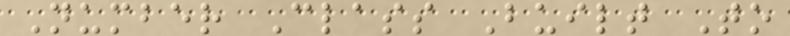Number Class Built To
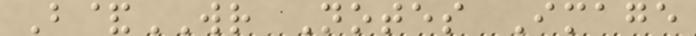B&WR Notes Image
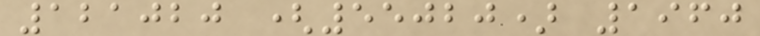121020 (55020) 1960
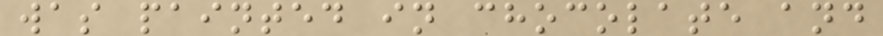was painted in chocolate and
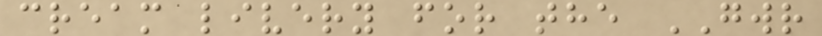cream livery for the GWR
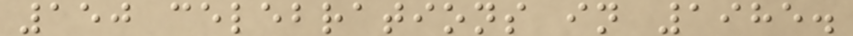150 celebrations in 1985.
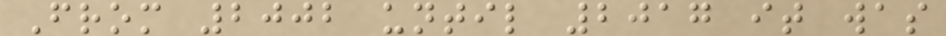From 2002 until 2017 it was
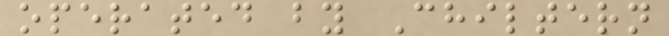operated by Chiltern
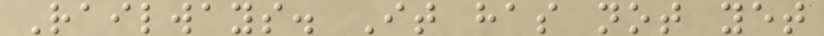Railways. It has not yet
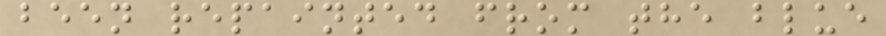been repainted from the blue
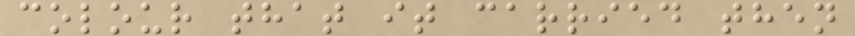colour that it carried then
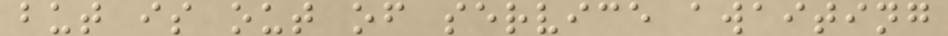but is out of service awaiting
